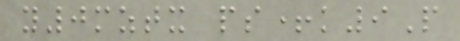y0mztx ps+k9P
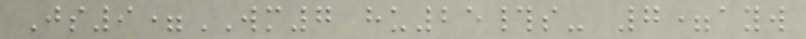Js9=WM7 hu25#s- 7=ayw
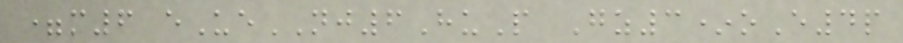=m6 eUeNJ6HuP Gz3*oE4p
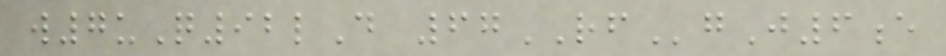w7uQ92lD 67RFgJ6e
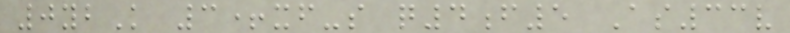0ybK 3+xf-s q4f5 As33v
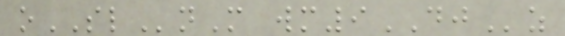oSLnM wm9DJz
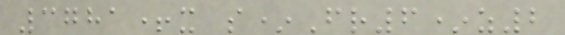3781+x s*Fr6*z2
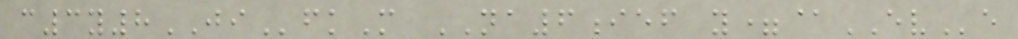c3y8JIfkM NA6ief y=@EVe
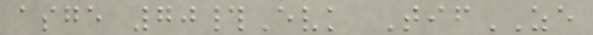asge 70#Evk TifZE
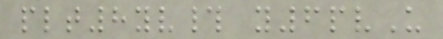plt8yv# y6pvU
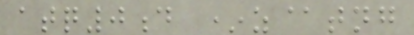atq0d *z@tng
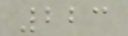223
